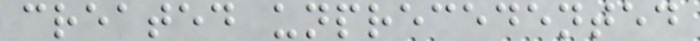created unprecedented
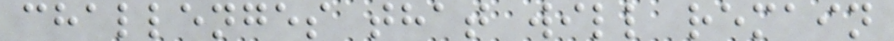challenges that will remain
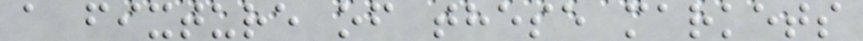a fixture of these markets
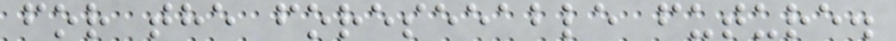for the foreseeable future.
